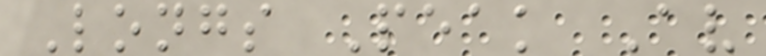Longs Peak Av
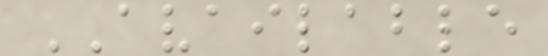AVAILABLE
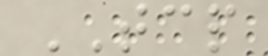TCP
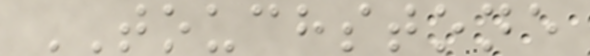TOUCHSTONE
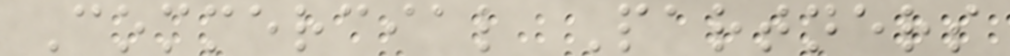Commercial Partners
